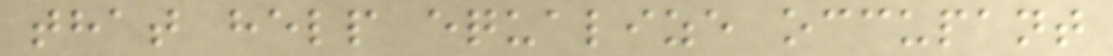that help equalize occupant
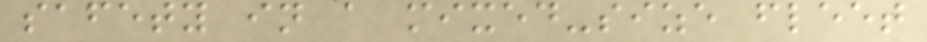safety in a mixed-size fleet
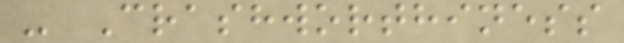- Crashworthiness
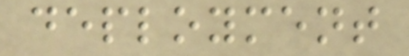deployment
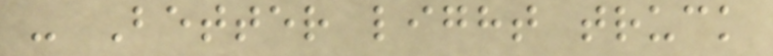- Better light truck
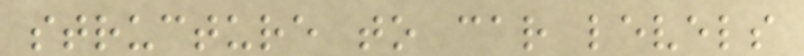structure to car levels
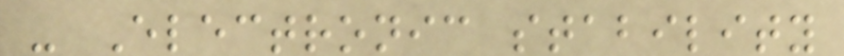- Electronic stability
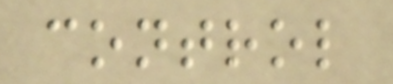control
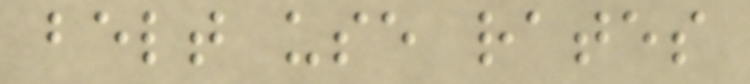belt use rates
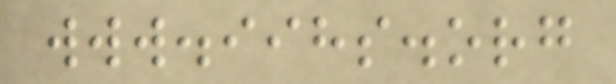www.iihs.org
